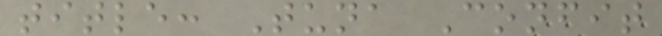title: Tuna Confit
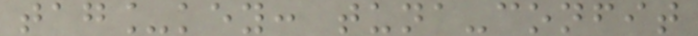tag_key: tuna-confit
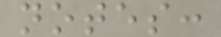notes:
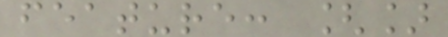feature: []
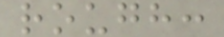rough:
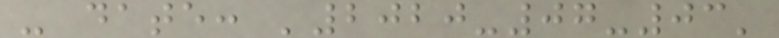- date: '2020-07-03'
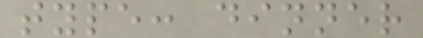type: dinner
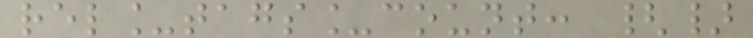rel_tags_count: {}
